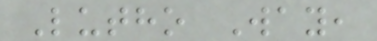Lutho Way,
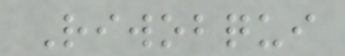Riwobqui
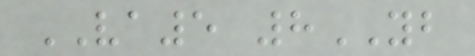VA5 8YB
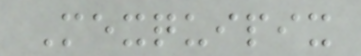Mexquipix
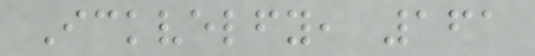Ickvelfy, 161
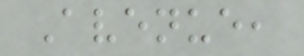Avenue,
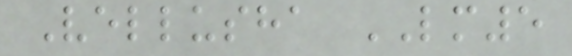Vellusha LM5
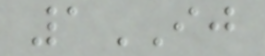1IJ
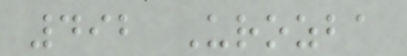492 Urozba
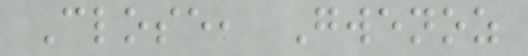Close, Gwenoz
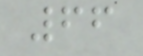66
